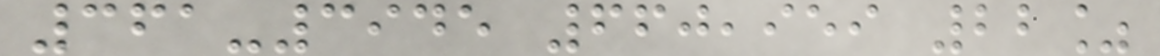361-3945 660,959 22%
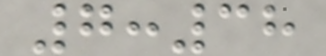7:38
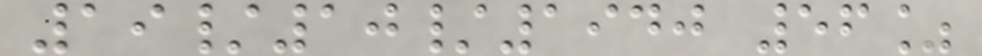19/10/1940 56%
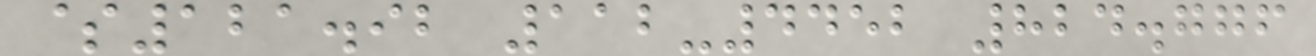$121.92 112-4452 824.776
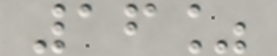16%
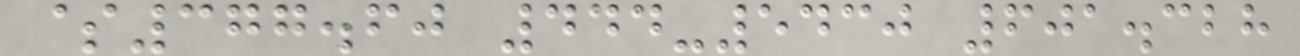$377.60 444-5430 601.328
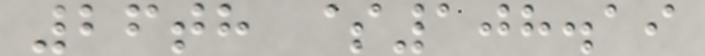26th $108.19
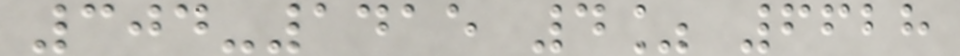304-1415 4% 6628
